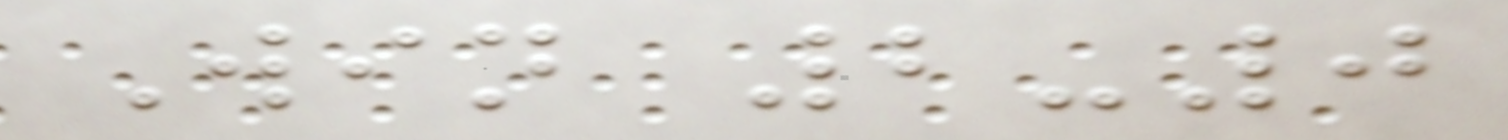Win 2-0
